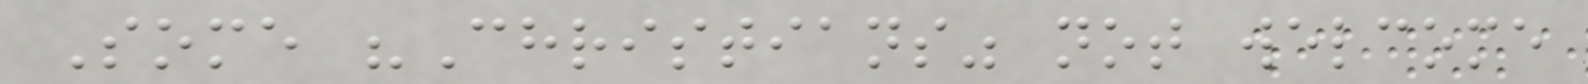Some "Christians" not welcome
